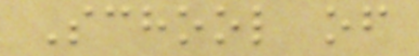School of
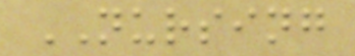NURSING
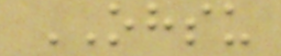OHSU
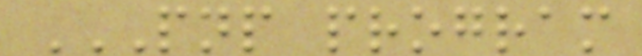PNP PROGRAM
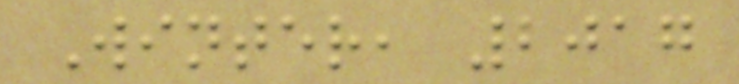Winter, 2017
